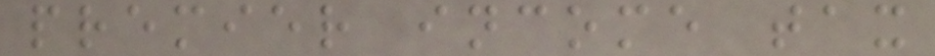premier income tax
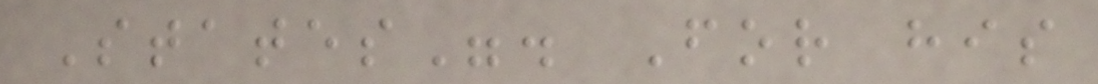States". For his
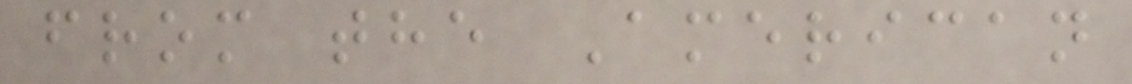from the American
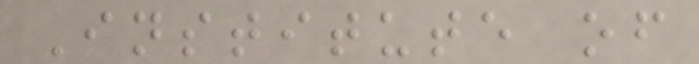Institute of
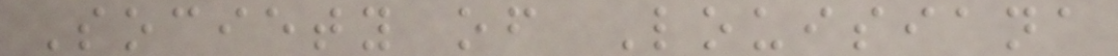Society of Louisiana
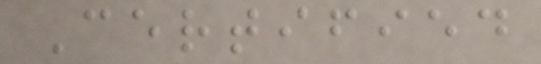Certified
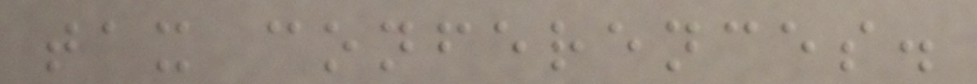tax conferences.
